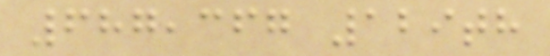687,367 129th
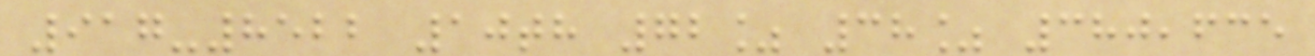917-8522 10th 72% 38% 380,635
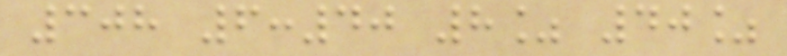308 6:40 8% 40%
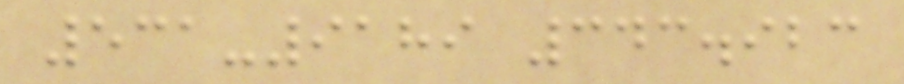531-9189 343.923
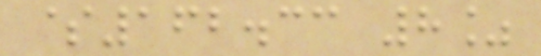$162.33 8%
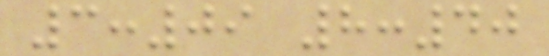3:09 8:40
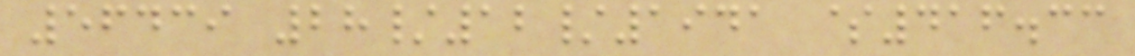56439 28/12/1941 $416.33
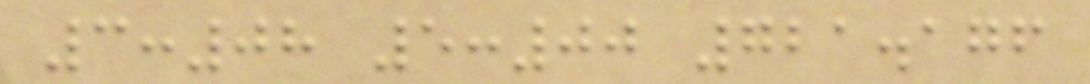3:08 5:00 721.176
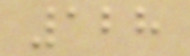128
